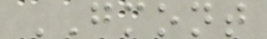GMONT
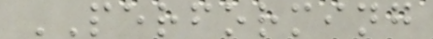PERFORMING
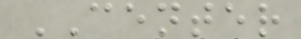CENTER
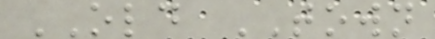OLD TOWN
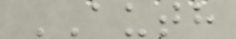AUTH
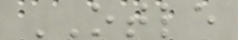OTLE
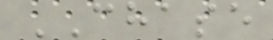CHASE
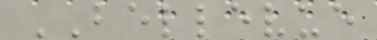BELLEVUE
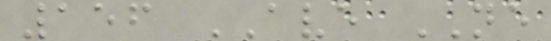156 AVE NE
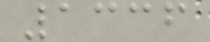1336
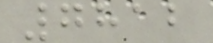7812
